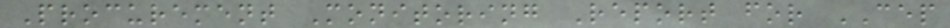Procurement Monitoring Report for CEP
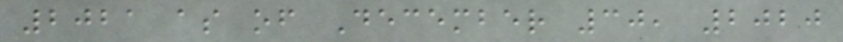2021 as of December 30, 2020
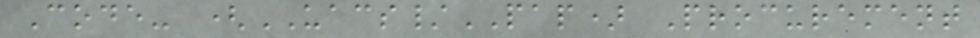Code- (UACS/PAP) Procurement
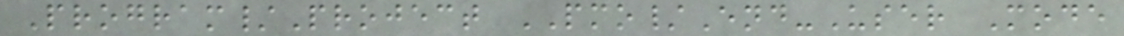Program/Project PMO/End-User Mode
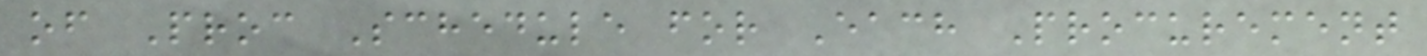of Proc Schedule for Each Procurement
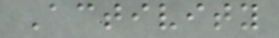Activity
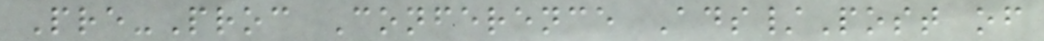Pre-Proc Conference Ads/Post of
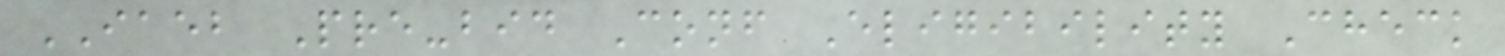IAEB Pre-bid Conf Eligibility Check
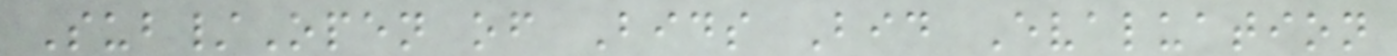Sub/Open of Bids Bid Evaluation
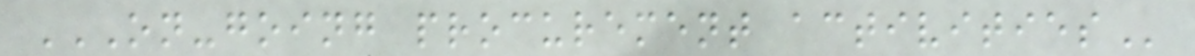ON-GOING PROCUREMENT ACTIVITIES
